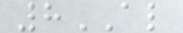8AL
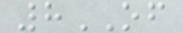8OF
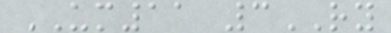UM11 3RY
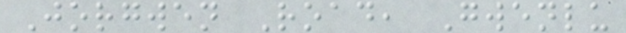Jorgwen Road, Gwenlu
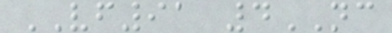VF91 4NC
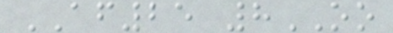AF25 8OO
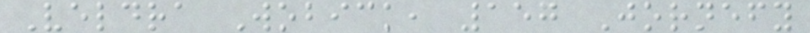Veldra Wobick, 157 Jornefy
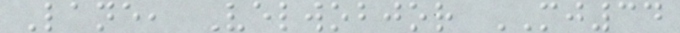Lane, Velwobjor MJ34
